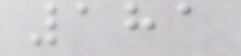181
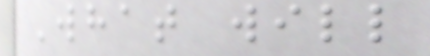What will
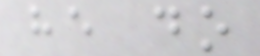he do
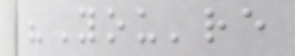"You're
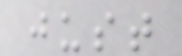just
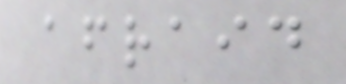afraid
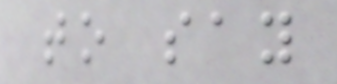to say
